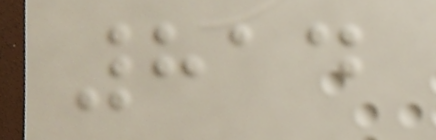814
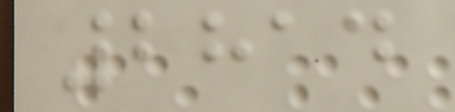2814
